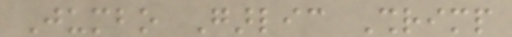Jumbo Garlic Shrimp
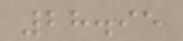28.95
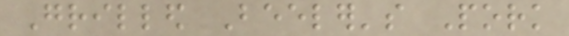Grilled Beeler's Pork
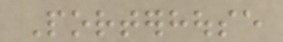Porterhouse
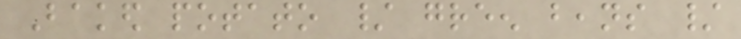Baked potato / green beans /
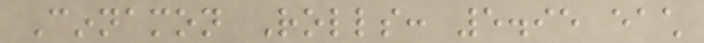Cinnamon Rolls: 5.95 each
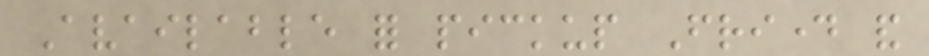Available for pickup Friday and
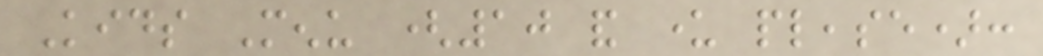Kids Menu (10 and under please):
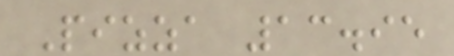Pizza 13.95
